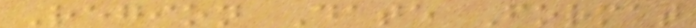Region Date Format
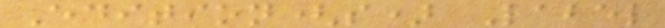Edition(s) Label
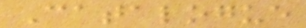Catalogue
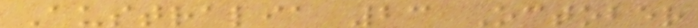Australia 23 October
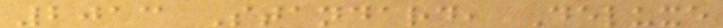2013 Standard, Deluxe
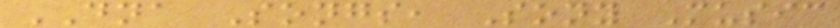DNA Songs, Sony Music
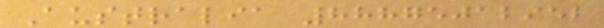Australia 88875012952
